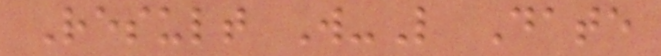Result W-L Date
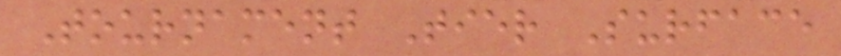Tournament Tier Surface
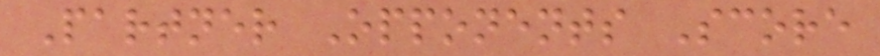Partner Opponents Score
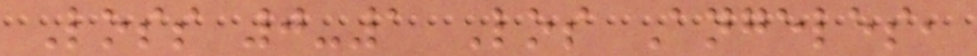Loss 0-1 Los Angeles,
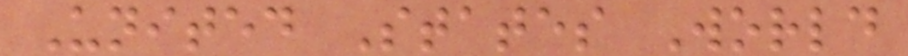United States World
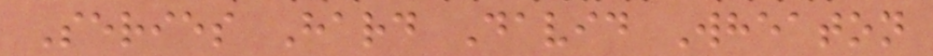Series Hard David Wheaton
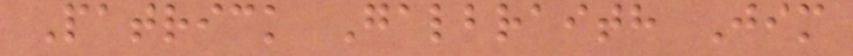Patrick Galbraith Jim
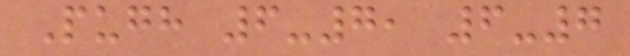Pugh 6-7, 6-7
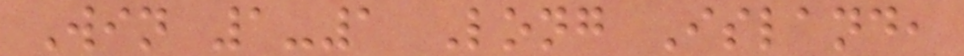Win 1-1 Long Island,
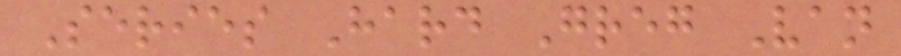Series Hard Greg Van
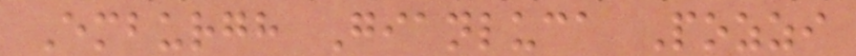Emburgh Gianluca Pozzi
